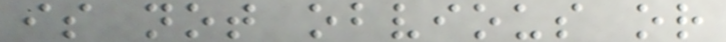is not obvious or
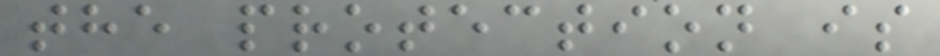the protection is
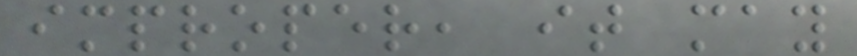improper, it may
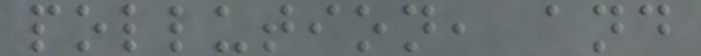pollution, and
